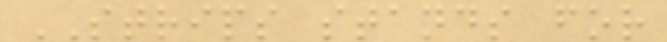STRIPS stands for
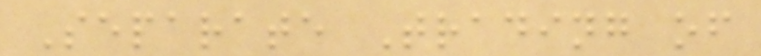Separate Trading of
